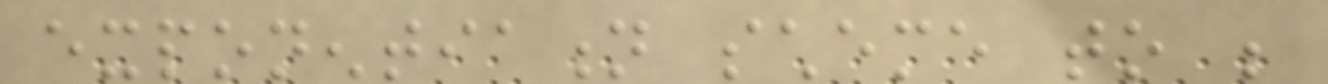exponentiation scheme to be
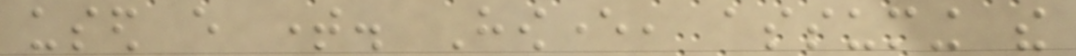used every time. However, assuming the
